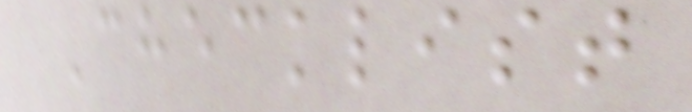Checklist
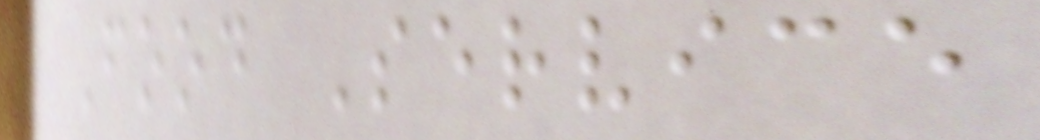Food Service
